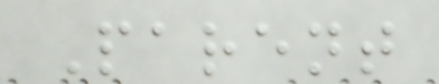Parent
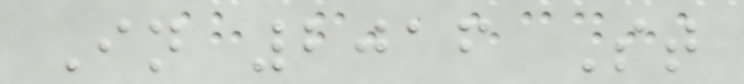In 2016 St
